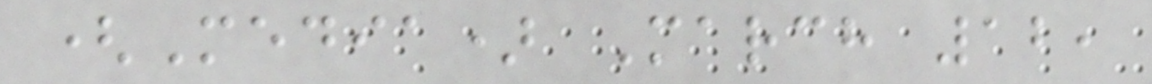(Media) March 12,
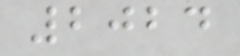2024
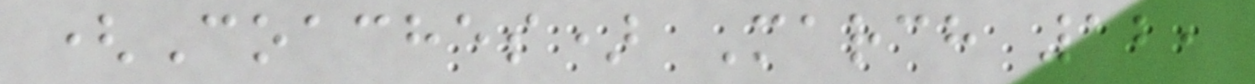(Coaches) March 12,
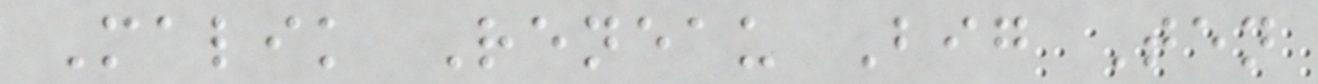Malik Reneau Big Ten
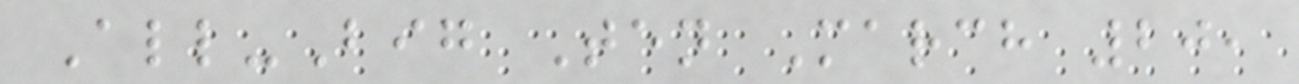All-Big Ten March 20,
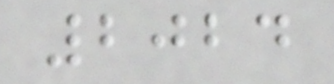2024
